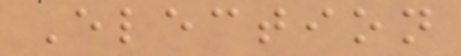Election
